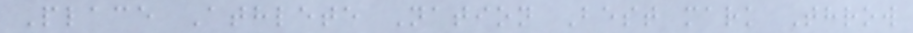Place Athlete Nation Best mark Throw
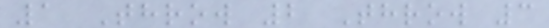1 Throw 2 Throw 3
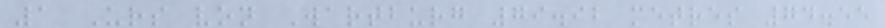1 Urs von Wartburg 79.92 metres 74.55
